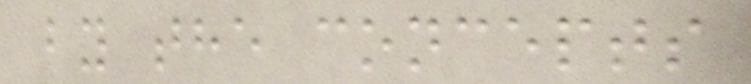by the concepts
